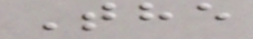The
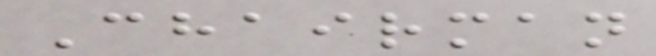Chairman
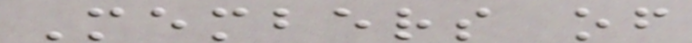Members of
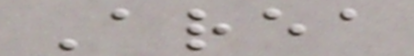Area
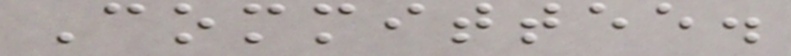Committee.
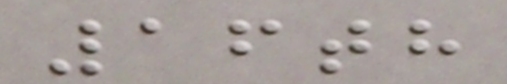16th
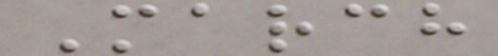March
